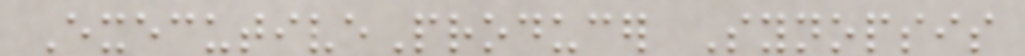ExecutiveProducer Synopsis
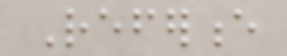Reference
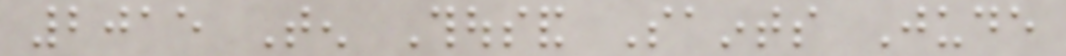2015 Ten Thousand Saints Jude
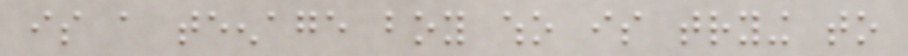is a teenage boy who is trying to
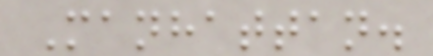Manhattan.
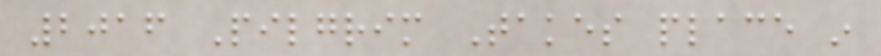2016 Pilgrim Takes place in
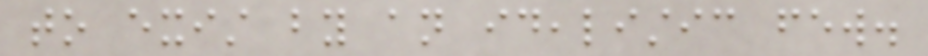to exist by an idealistic few.
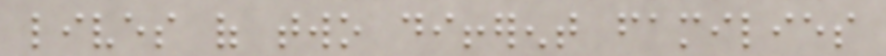lives of two different families
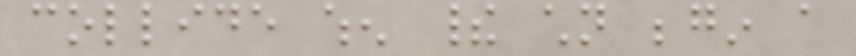collide when their children begin a
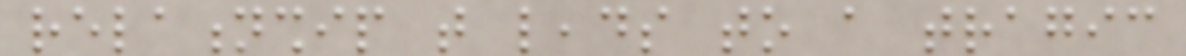relationship that leads to a tragic
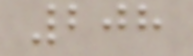208
